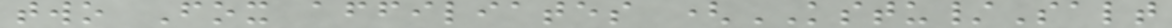two Fox affiliates (KSTU/Salt
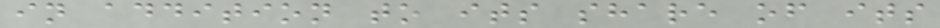in addition to its share of its
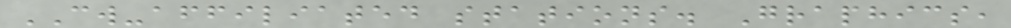CW-affiliated stations. Graphics,
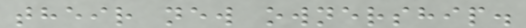their new ownership.
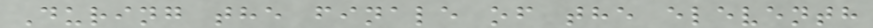During the finale of the eleventh
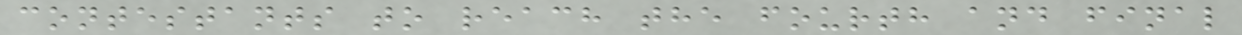contestants to reach the fourth and final
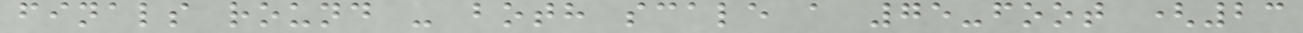finals round - both scale a 75-foot (23
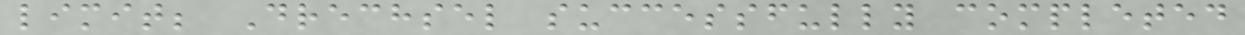limit; Drechsel successfully completed
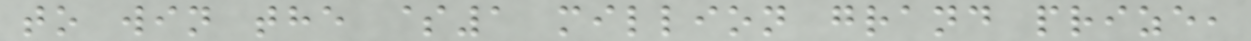to win the $1 million grand prize,
